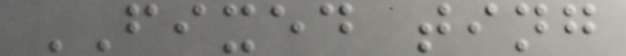FIXED ting
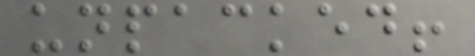unpacked!
